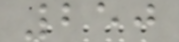250
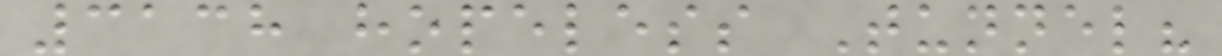3138 hopeless Tunnel?
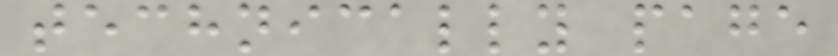technically page
